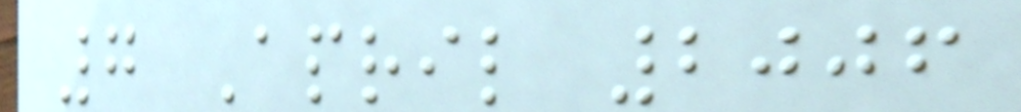7 April 2006
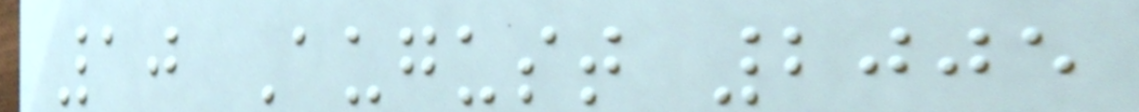10 August 2005
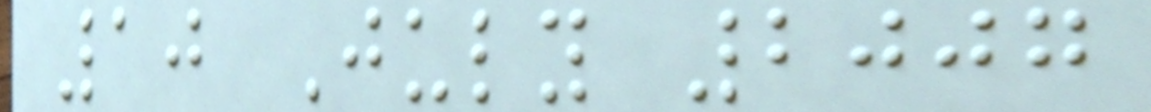10 July 2007
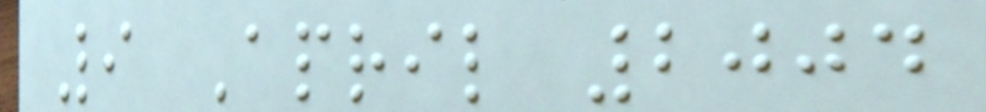9 April 2004
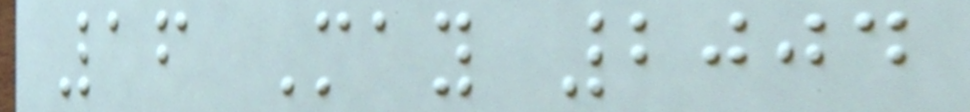16 May 2004
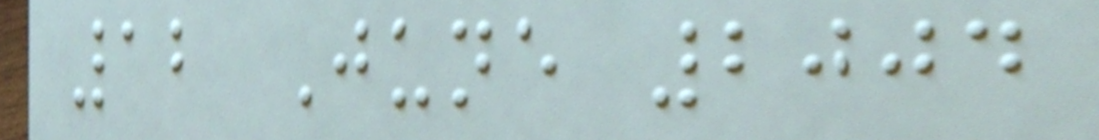12 June 2004
